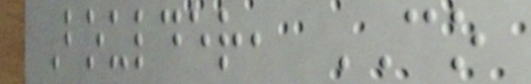Boulder, CO
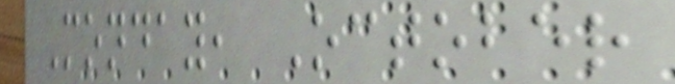Monday, October
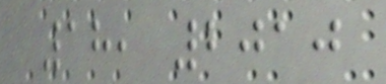18, 2010
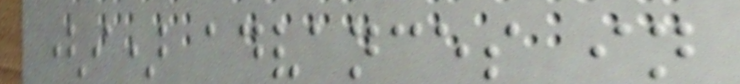(i) advances in
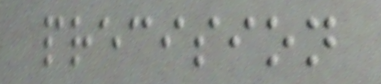precision
